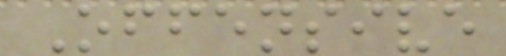Offensive
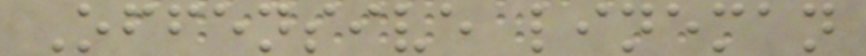Offensive lineman
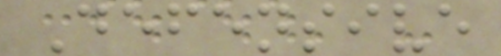Defensive
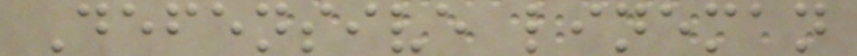Defensive lineman
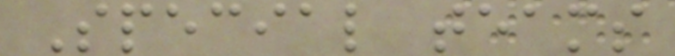Special teams
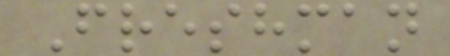Freshman
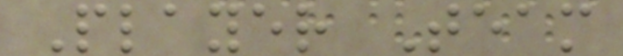Player Team
